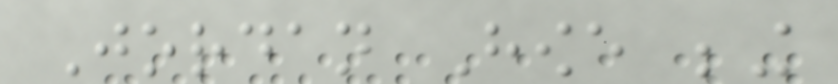Jordan Howe being
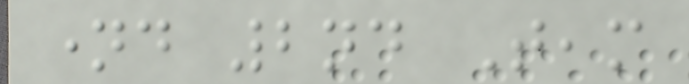named 2nd Team
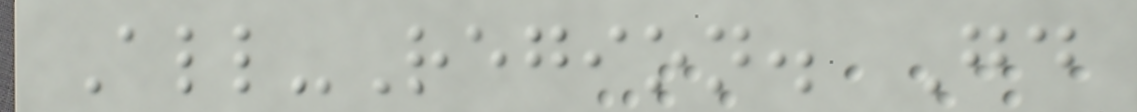All-Region. Good
